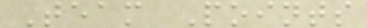Team Points
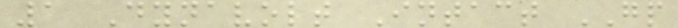1 Dynavolt Intact GP
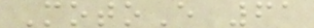MotoE 61
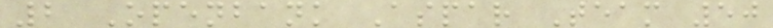2 Openbank Aspar Team 50
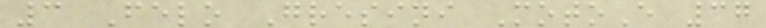3 Felo Gresini MotoE 37
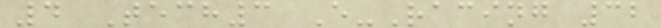4 Tech3 E-Racing 32
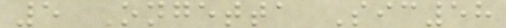5 Ongetta Sic58
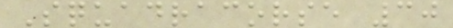Squadracorse 30
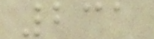231
